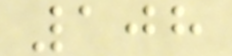108
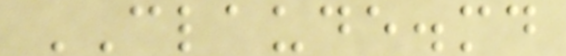CLAUDE.md
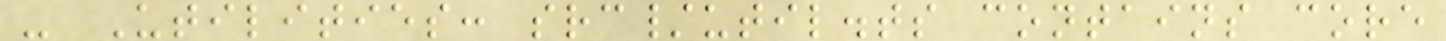- Utilities: src/util.ts contains core
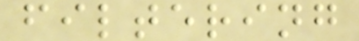filtering
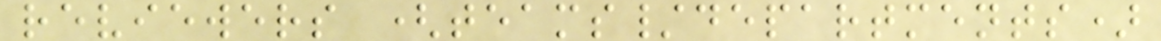reviewers (teams/departments)
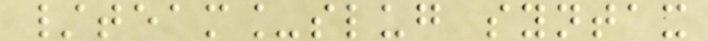/team_slug syntax
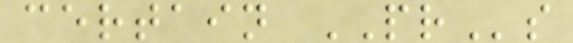certain PRs
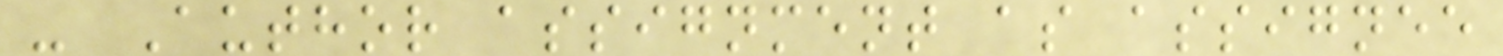- Author assignment as assignee
